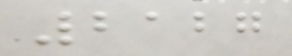2127
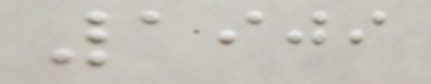1909
